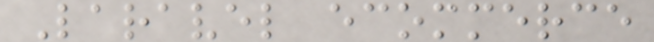Laravel ecommerce
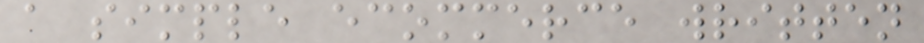a simple ecommerce written
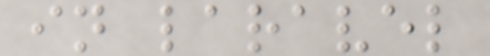in laravel
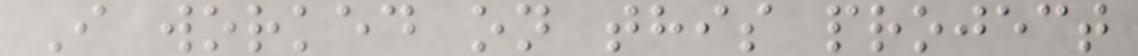I worked on this project
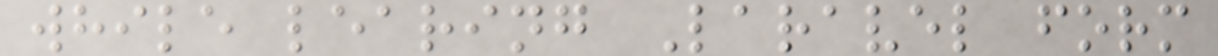while learing Laravel form
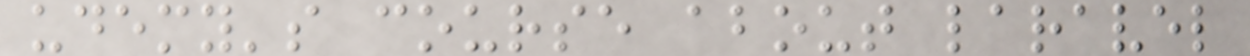udemy's course about laravel
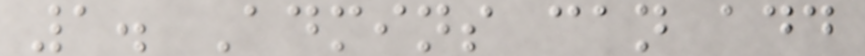1. Admins can add
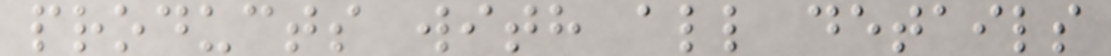products with all details
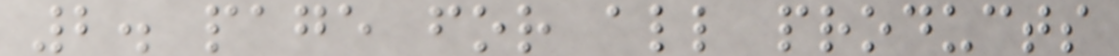2. page for all products
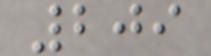209
